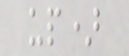up)
